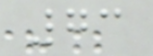73
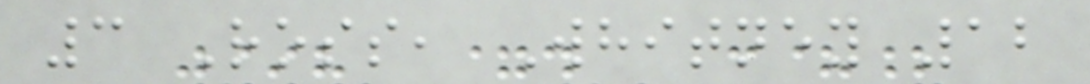3 Ross, Whitney 12
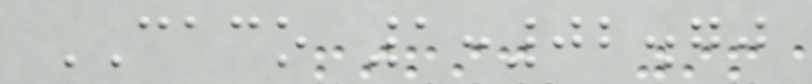CACO 1:02.70
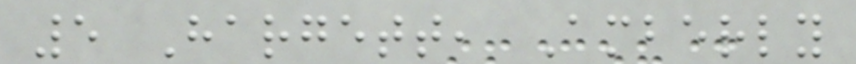5 Hargett, Amberly
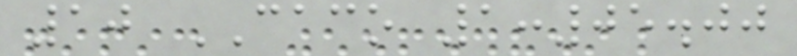10 CACO 1:05.00
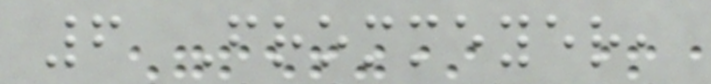6 Frommeyer,
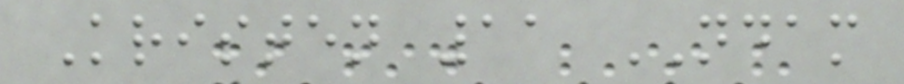Kristen 11 NDAM
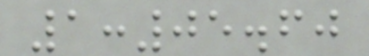1:05.60
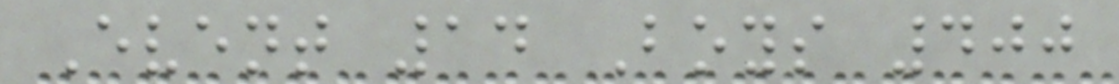Event 14 Boys 400
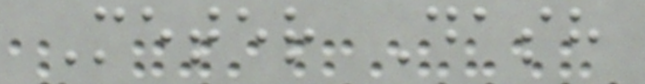Meter Dash
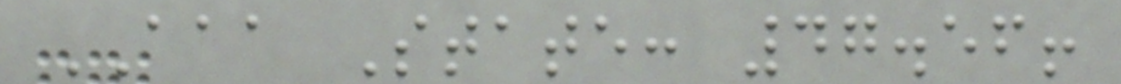AAA State: 47.56!
